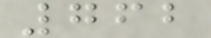762
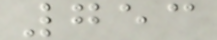753
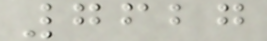7627
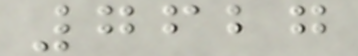7627
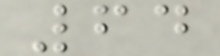64
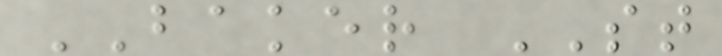BAKER ST
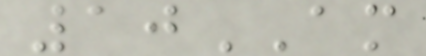10AM
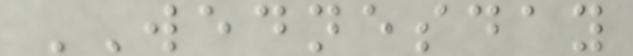WEDNESDAY
